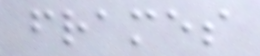frames
